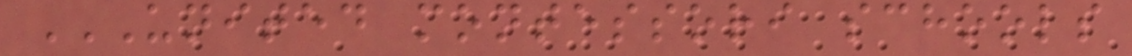UNITED MONTESSORI SCHOOLS
